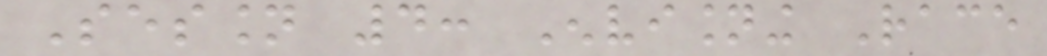Session 4: Envisioning Race
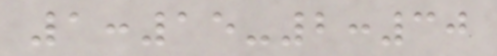1:15-2:30
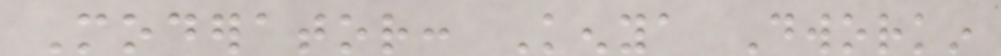Moderator: Kenya Dworkin
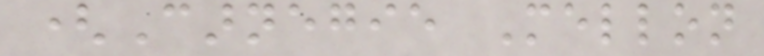(Carnegie Mellon
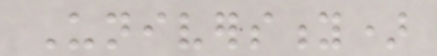University)
